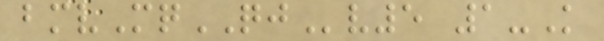bmvMqQJv5 1-K
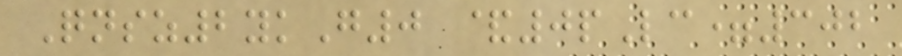Qnsz2ykG0 &0pLc=302
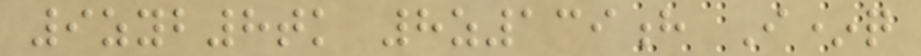9zyb8tk 8z139h I*q
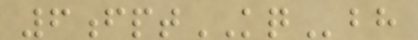6fptKQbh
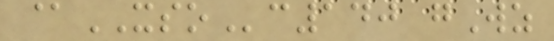@XSOc140 gWz
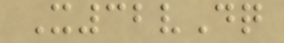X32vDq
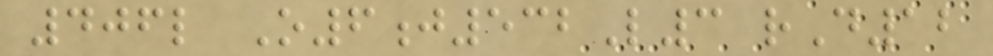406l O6j532L3 rD12
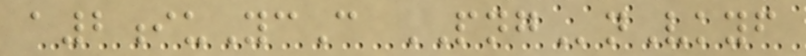a2iuYcC PNGnVkyf
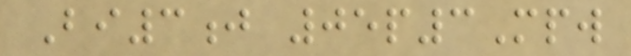Bi3j 05p3Mpw
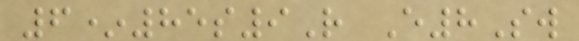6*85s9R E8Sw
